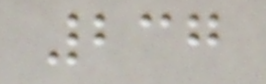237
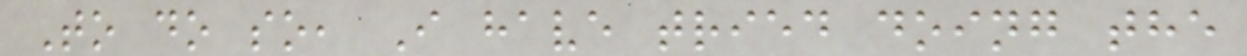To do so, I have tried doing the
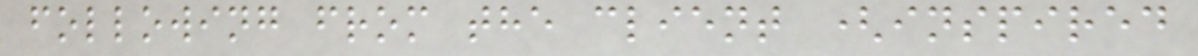following from the client (inspired
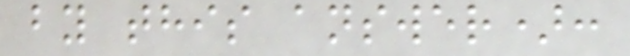by this answer):
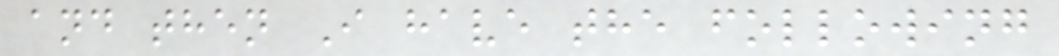and then I have the following
